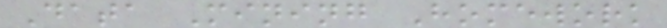Data Mining Homework
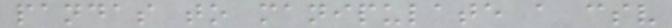pandas to manipulate a csv
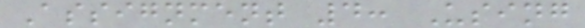Assignment 4: Using
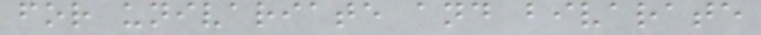for univariate and bivarate
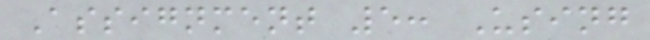Assignment 5: Using
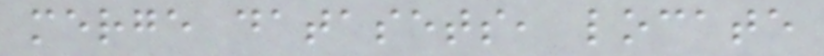merge datasets, locate
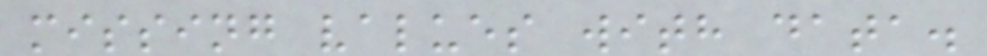missing values with data.
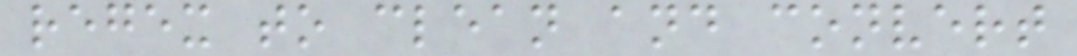regex to clean and convert
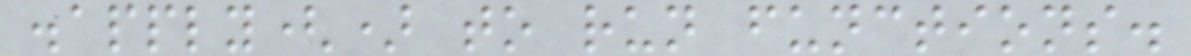.apply() to run functions.
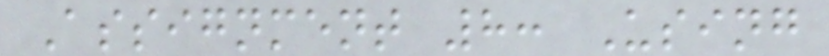Assignment 8: Using
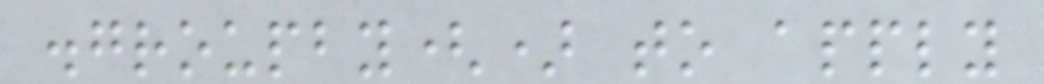.groupby() to apply
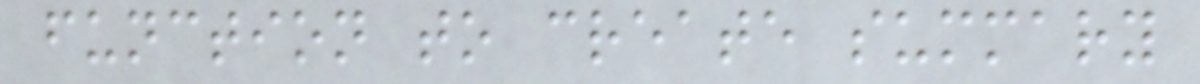function to create summary
